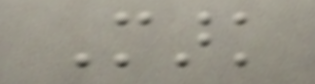Mark
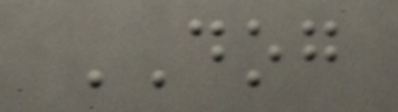DOG
